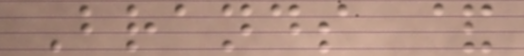Brands &
